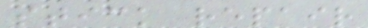stick repair
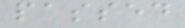passed
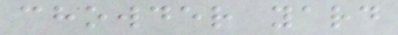chowder yard
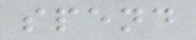spend
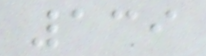139
